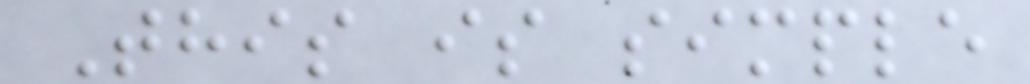This is simple
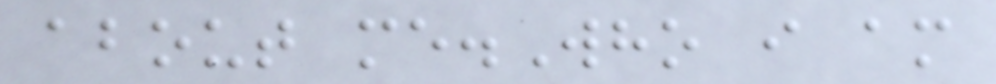about me.Who i am
